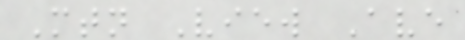Mtn View Ave
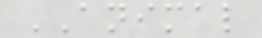ANIMAL
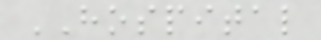HOSPITAL
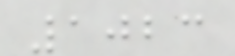1023
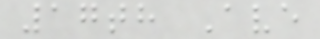17th Ave
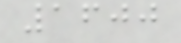1600
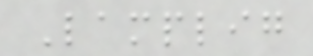Lamplig
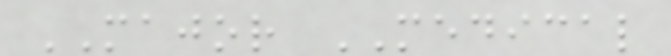MAJOR MEDICAL
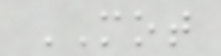MOT
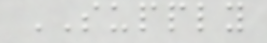SUPPLY
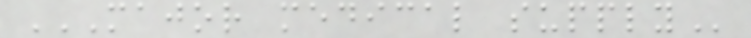MAJOR MEDICAL SUPPLY
